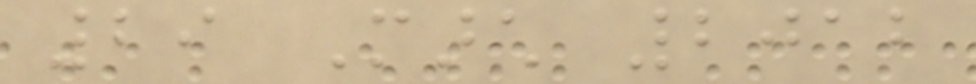29 March 2012
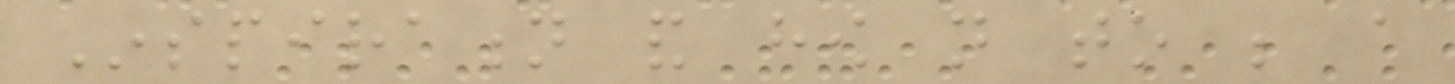Inspiration and how not to be a
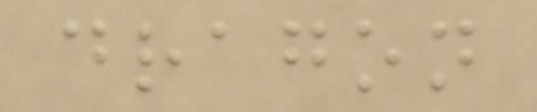dragon
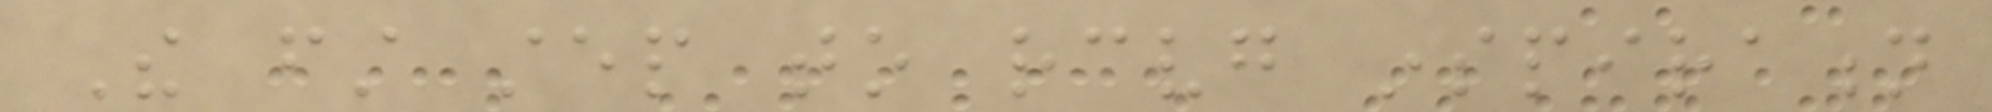The first step to receiving inspiration
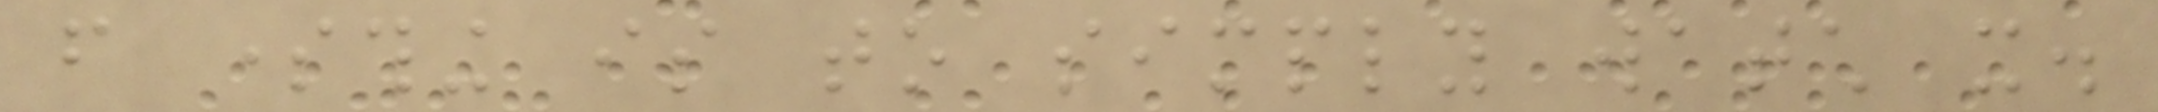from something is to simply watch it.
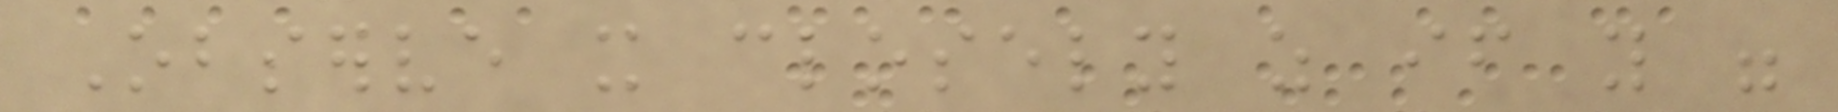Observe it closely as if you were
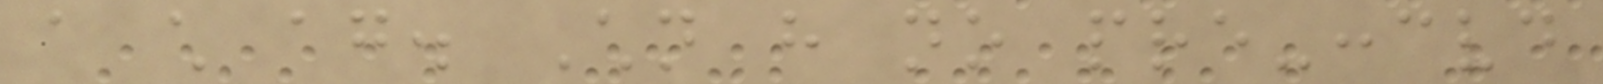a child again. Children have no pre-conceived
